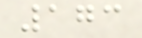173
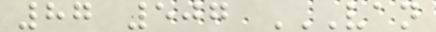87 507 VAN
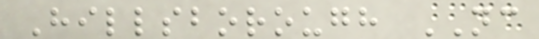Hillsborough NC
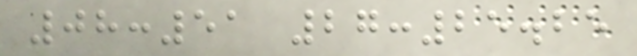08:51 27:25.25
